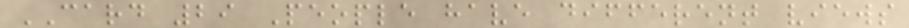CARD 29 People have different views
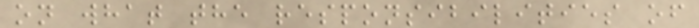on what the responsibilities of
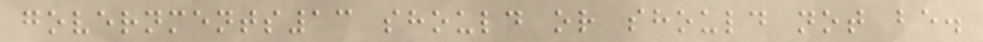governments13 should or should not be.
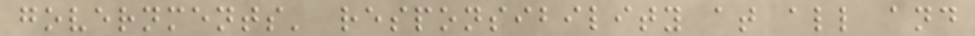governments' responsibility at all and
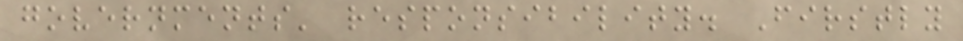governments' responsibility. Firstly
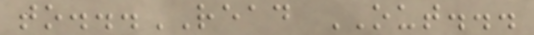to...READ OUT...
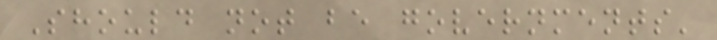Should not be governments'
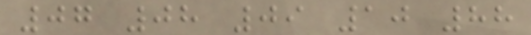07 08 09 10 88
